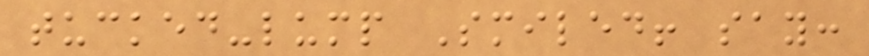tucked-lump Smiled! say:
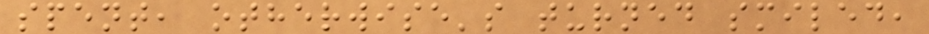spent, otherwise's turned smiled,
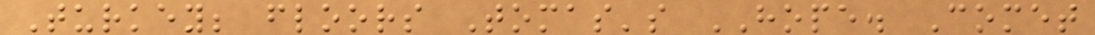Turkey; floors Tomas's HOPE. Comet
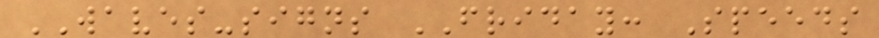WAVES-signs FRIDAY: Speeds
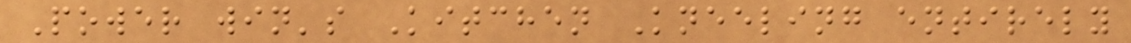Power win's Kitchen Kneeling entirely
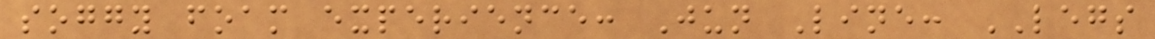soggy foam experience: Jun Line: LEGS
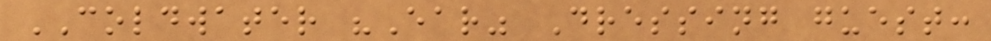COLDWATER "Ear" Dressing guest:
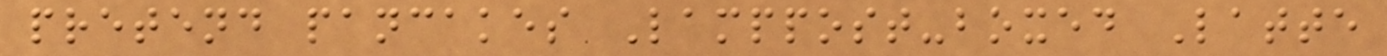pretend pancakes Lamppost-boxed Latte
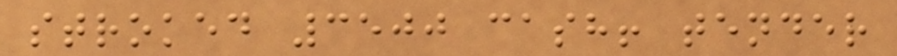stroked 3500 cash! tender
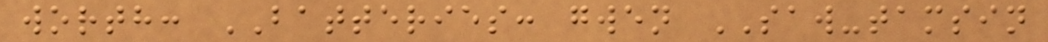worth: BATTERIES: gwen SAW-tamsin
